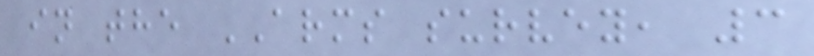in the ARMS survey, 3
